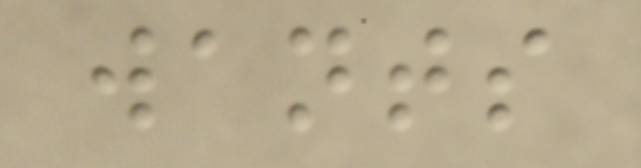wants
